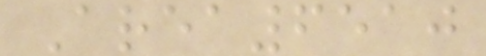Area6510
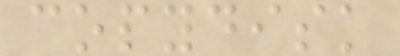copydisk
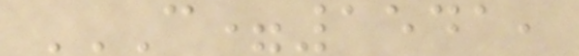C=1541,
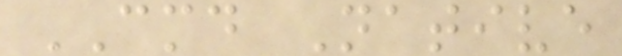CMD Native
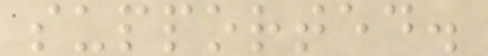supported.
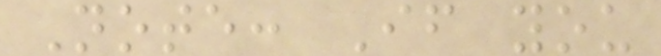Note: If you
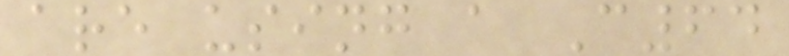are using a C64
